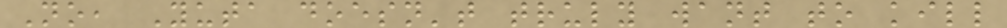No, Yuta doesn't truly want to kill
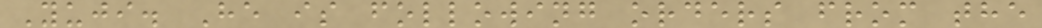Yuji. He is following orders from the
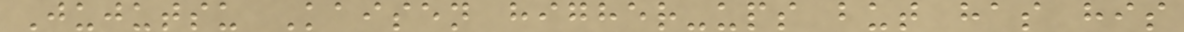Jujutsu Kaisen higher-ups but has his
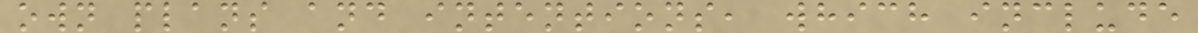own plans and intentions, which include
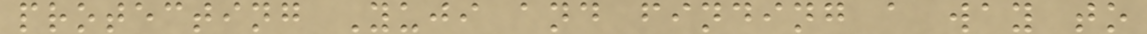protecting Yuji and finding a way to
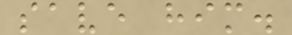save him.
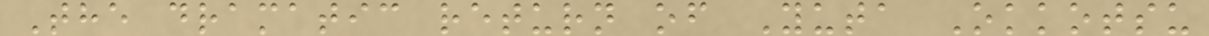The dramatic return of Yuta Okkotsu
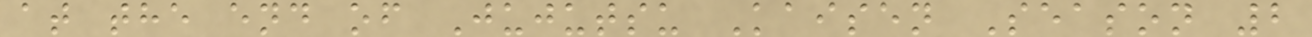at the end of Jujutsu Kaisen Season 2
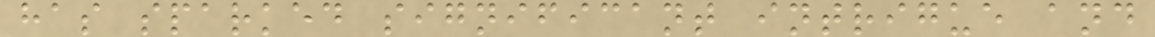has sparked significant intrigue and
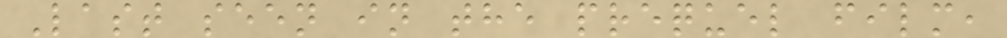Last seen in the prequel film,
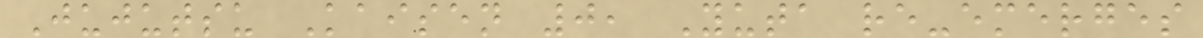Jujutsu Kaisen 0, Yuta re-emerges
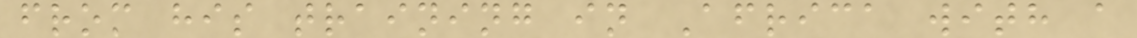from his training in Africa with a
